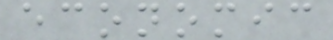economic
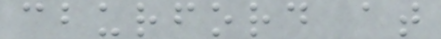cburford at
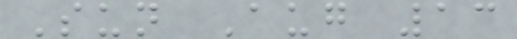Sun Aug 13
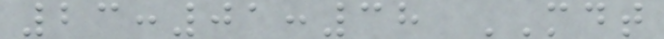23:01:38 MDT
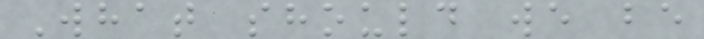What should we be
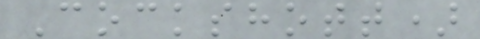Cockshott)
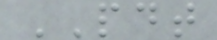PDT
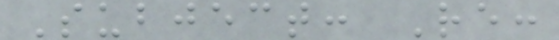Subject: Re:
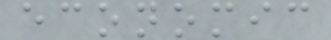economic
